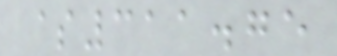$311.75
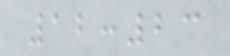12:23
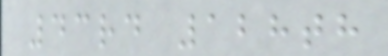43rd 128th
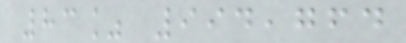83% 994,764
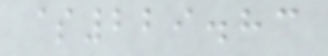$229.83
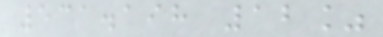531.198 12%
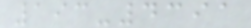193-4391
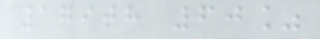179th 60%
